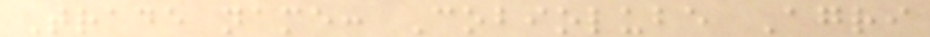Trade name: Cobiolube Agri
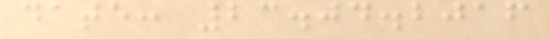date: 23.04.2016
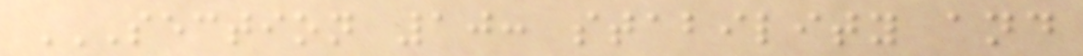SECTION 10: STABILITY AND
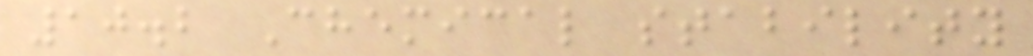10.2 Chemical stability
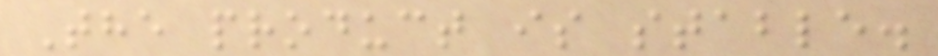The product is stable.
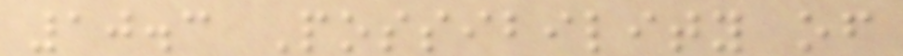10.3 Possibility of
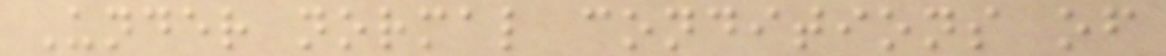Under normal conditions of
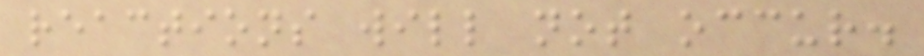reactions will not occur.
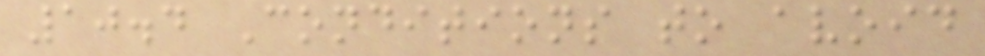10.4 Conditions to avoid
